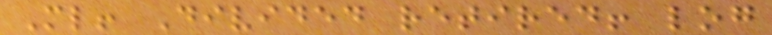Ml! Divided retired! log
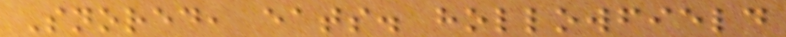Snored, eats. hollowfield
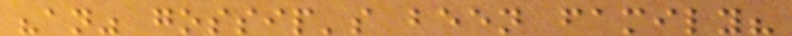"an" gossip's been family?
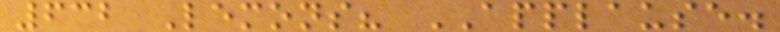632 Lemons? APPLAUSE.
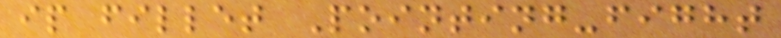ip fillet Pointing-fight
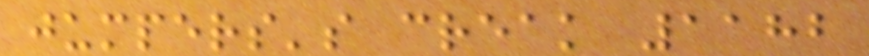jumpers's creak 1182
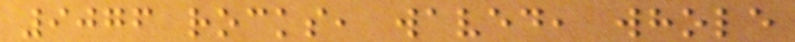9076 rocks, waved, whole
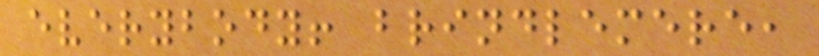everybody! brindlemere,
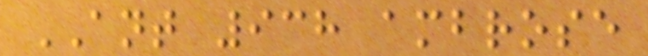ANT 938 ambrose
